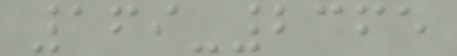169-2365
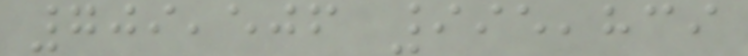709,506 995,839
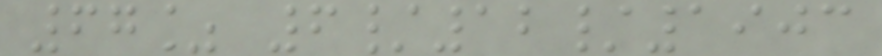67% 6/12/1903
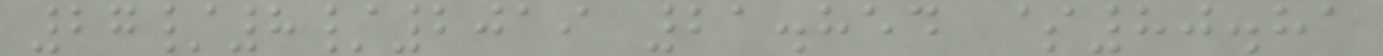27/8/2019 21.854 $80.81
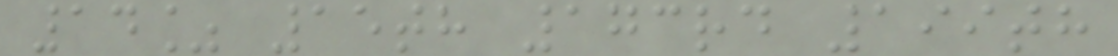14% 15th 173rd 199th
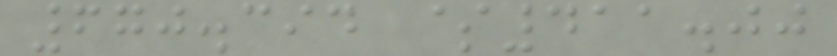670.394 $411.00
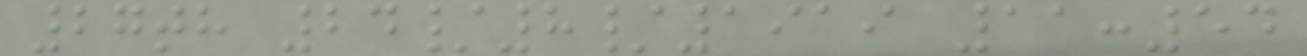27th 24/8/1919 11:54
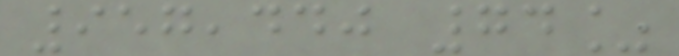957,440 74%
